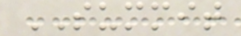SUMMIT
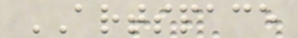ARTSPACE
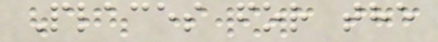Places for the
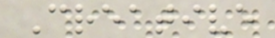Creative
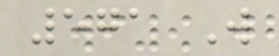571 W
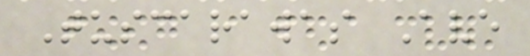Tuscarawas Ave
